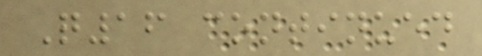Q16 continued
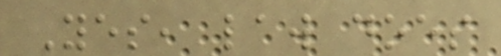Yes, law does
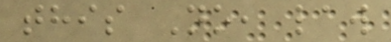this No, law
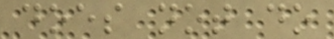does not do
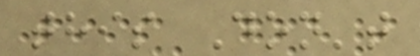this Don't
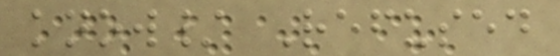know/ Refused
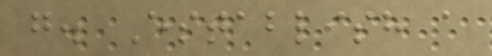g. Establish a
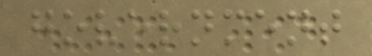government
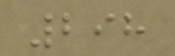298
